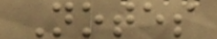Notes
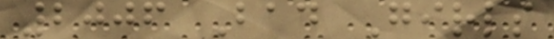2006 Bad Girls
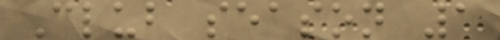Club season 1
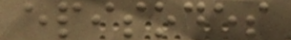episodes
